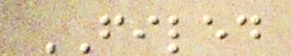FILED
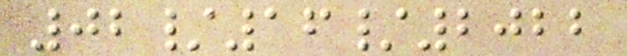02/16/2022
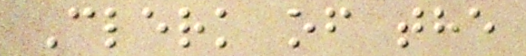Clerk of the
